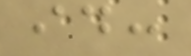id:
